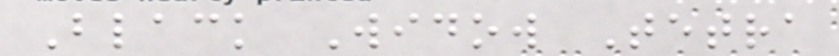Black Widow Tetra
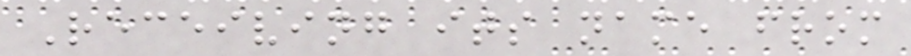Receiving its name from
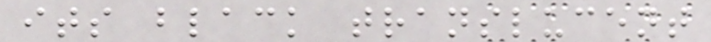its black translucent
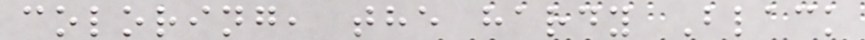coloring, the hardy Black
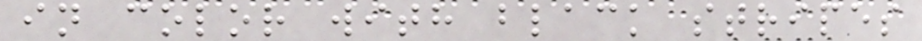in color with black stripes
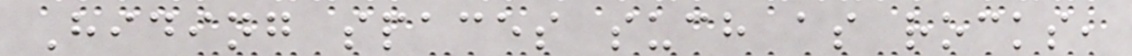Hiding spaces such as rocks,
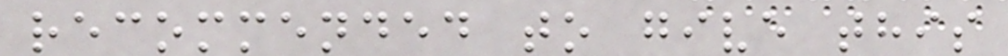recommended to give this
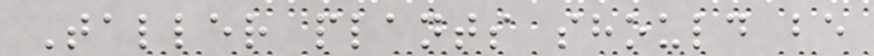Taller plants should be
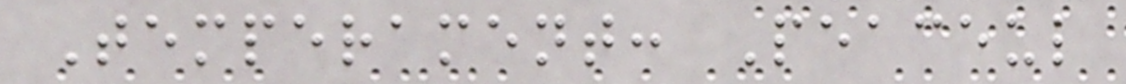Temperament: Peaceul
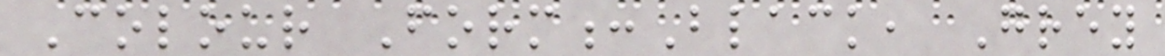Colour Form:Black, Grey
